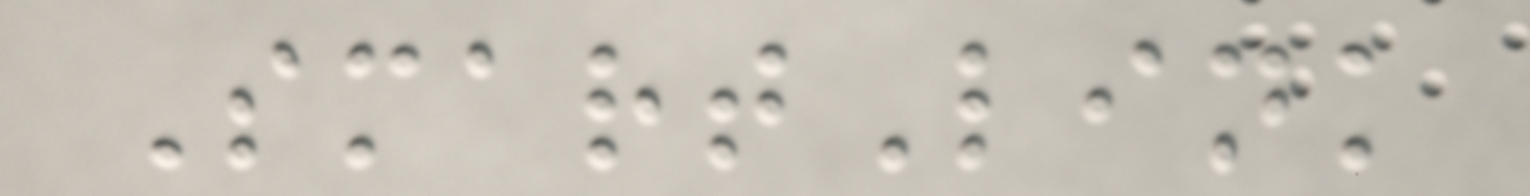SmartLink
